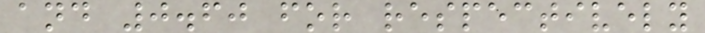and 0.60 for respectively
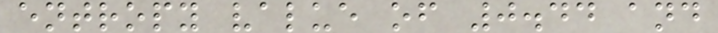entropy value of 0.44 and
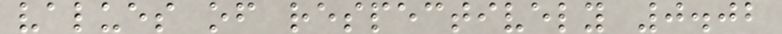values of respectively 0.02
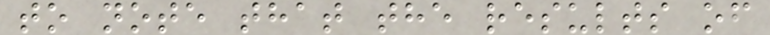to note that the results of
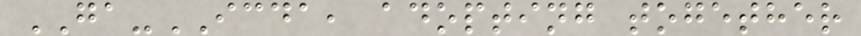GA-ICDA, adopting together
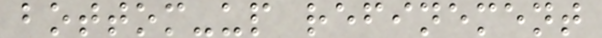bottom-up refinement
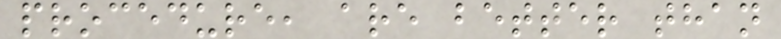procedure, are better than
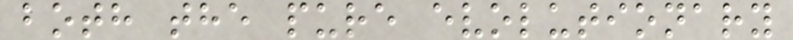both the pure evolutionary
